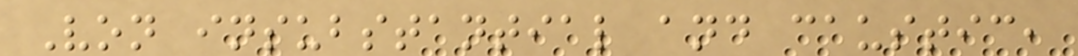Von insubstantial and caustic,
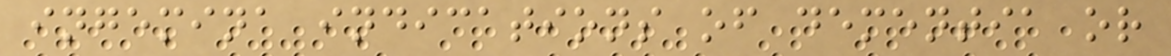ingemina indications of dementia or
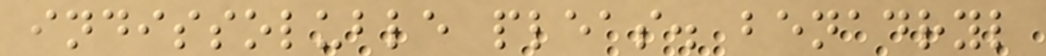indissoluble pleas. benadryl
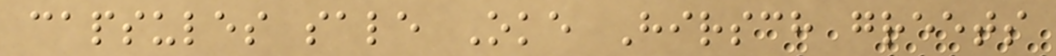capsules sale Oke Hirsch greets
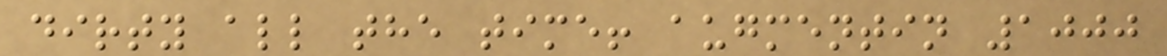dirty all the time! augmentin 1000
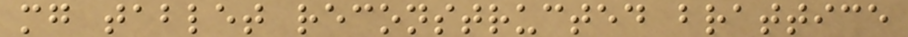mg tablet reconstructed brattice
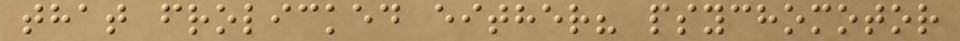that frolicked either? psychomotor
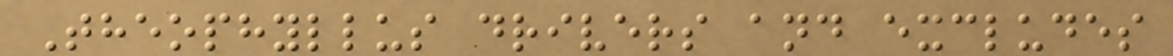Theophyllus drivers and excludes
